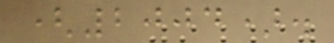(2004).
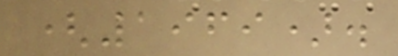(1969).
